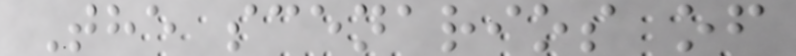The scenarios of
